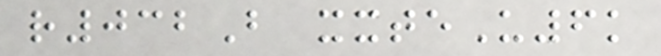r032B xxteU6k
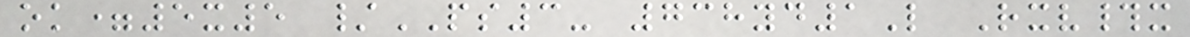ok=5x5 /PS3- 738yd1L Rxv#x
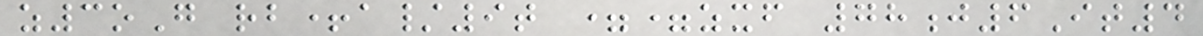z3oG rb+a/9t ==zxf 78j6It4
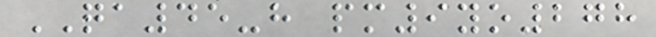QA45-h pm9yo278
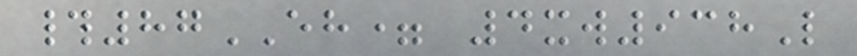#87EH= 4xw938L
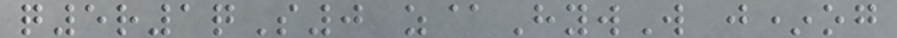q5r1qS0 z@HywW j*og
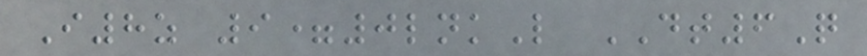I8z 9=0lnkL DT6Q
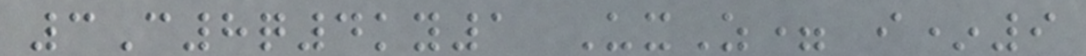3C8q4ky1 UxZ= i*9
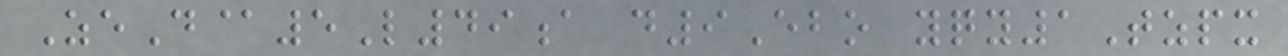ZeD@5L49a d9Ebo yqy1Tzpx
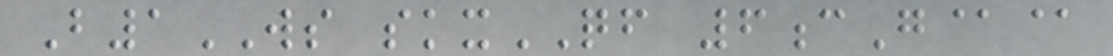B1WS skxQF 6cG@@
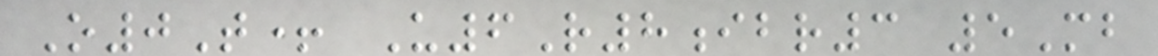O0T+ U6R8ibr3 5Mb
